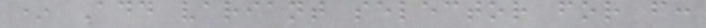* Add variant selector for f:
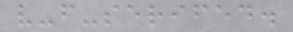v-f-serifed.
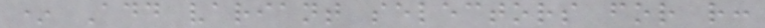* Add variant selectors for r:
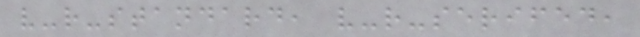v-r-standard, v-r-serifed,
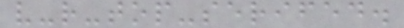v-r-top-serifed.
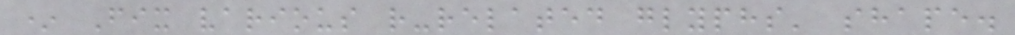* Fix various r-related glyphs' shape.
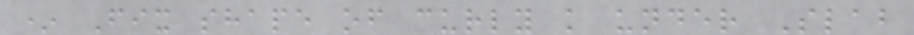* Fix shape of curly k under Slab
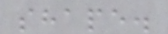shape.
